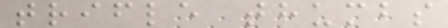trifle thumbs
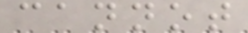cannot
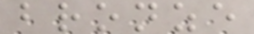bronze
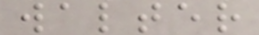walter
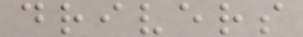drivers
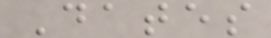Dates
